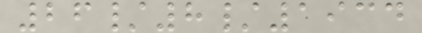26/8/1934
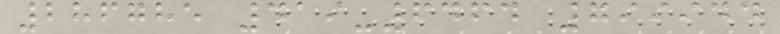286785 419-6464 799944
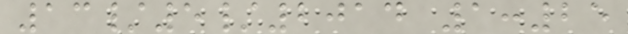13/5/2014 1:25
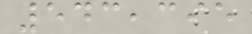543,395
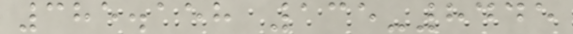385.158 135-8445
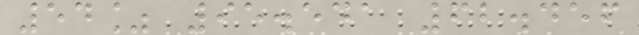54% 95.541 62.456
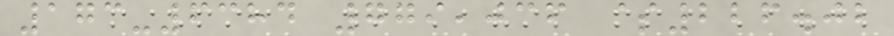173-6384 779,036 $226.02
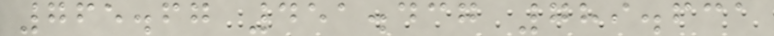765.67 451.437 789.631
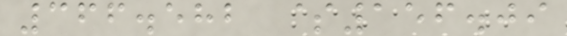366.582 $156.09
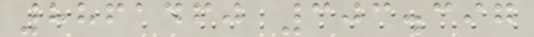8861460 303.397
